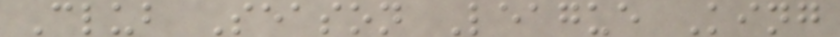Club Season League King
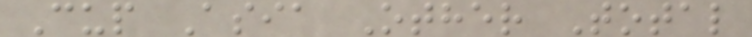Cup Asia Other Total
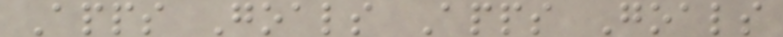Apps Goals Apps Goals
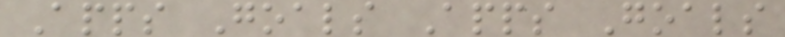Apps Goals Apps Goals
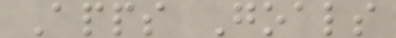Apps Goals
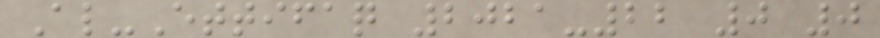Al-Ettifaq 2021-22 0 0
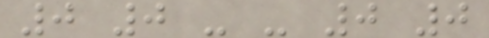0 0 - - 0 0
